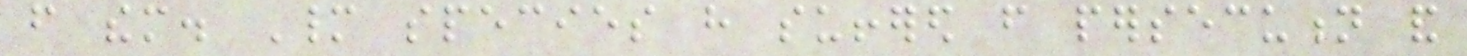from them. Many species have suffered from persecution and
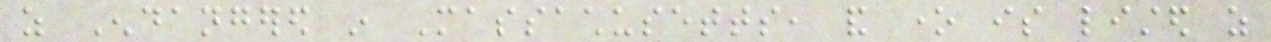as Endangered in Massachusetts, and one is listed as
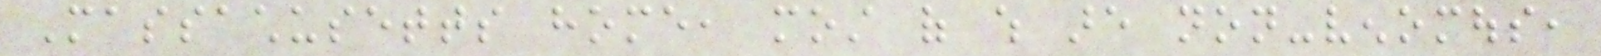Massachusetts home, most of which are non-venomous,
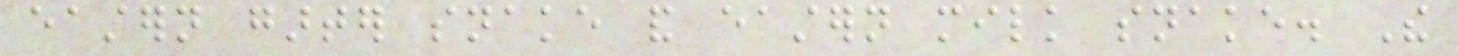eastern garter snake and eastern milk snake. The
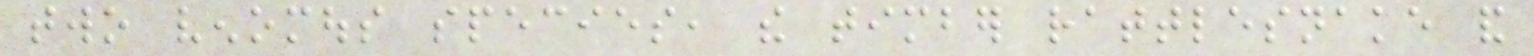two venomous species, the timber rattlesnake and
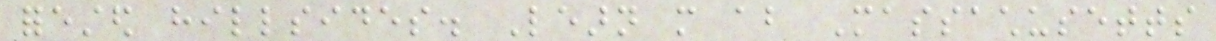forested hillsides. Learn more about Massachusetts
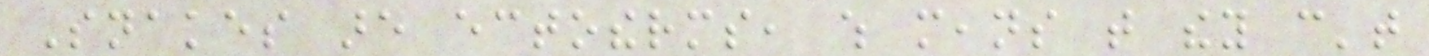Snakes are ectotherms, which means that they can't
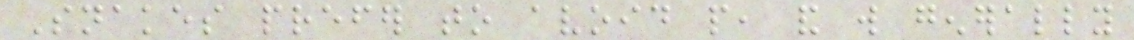Snakes prefer to avoid people, and will generally
